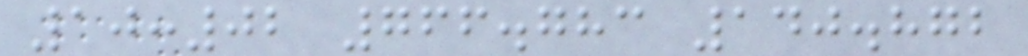10:02 766.783 140.872
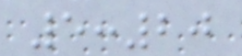5:20
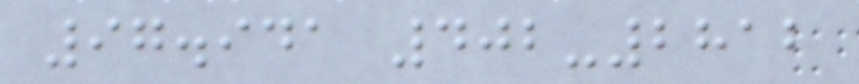97.941 402-2812
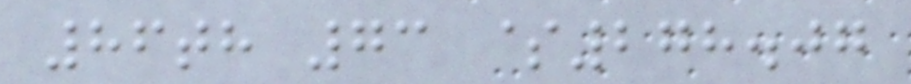86th 73 $278.07
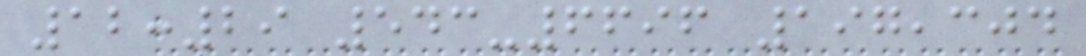12:29 543-6696 197,304
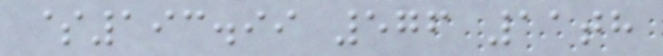$193.99 576 11th
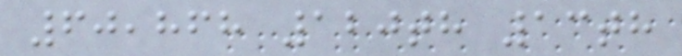60,868 120th 13th
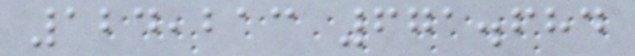124,213 671.684
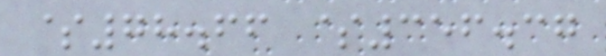$78.66 $356.37
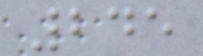245
